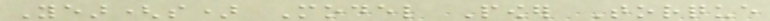Year(s) Model Power Torque
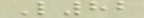L82
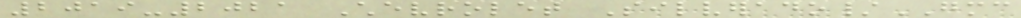2019-2021 Chevrolet Silverado/GMC
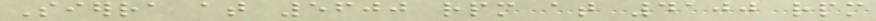Sierra at 5600 rpm at 4100 rpm
